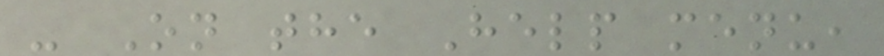- On the Help menu,
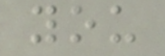you
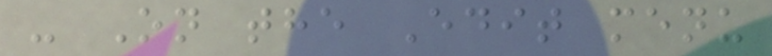- On the Edit menu
